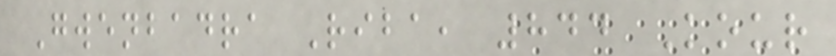Gwenbadra Riba, 844 Kour
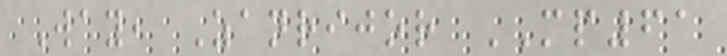Way, Zanrijor MP61
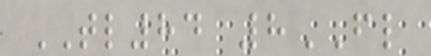TL84 8FL
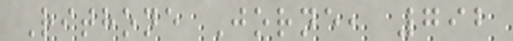Rithone Jorne, 792
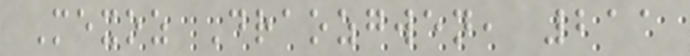Mexoz Draozgwen, 211
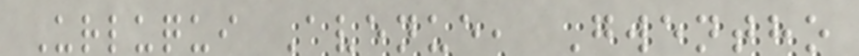Urluqui Avenue, Gwentho
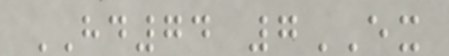HD74 7EX
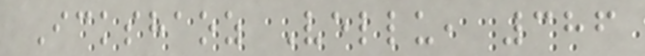Ickshaoz Vellu, 386
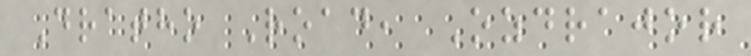Dratho Road, Ozdrajor
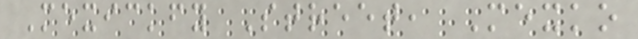Mexickfy Street, Mexko
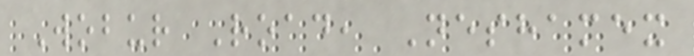Wobur Road, Neshamex
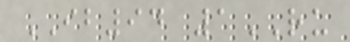IB94 1RU
